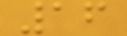16
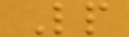Lp
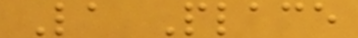La Place
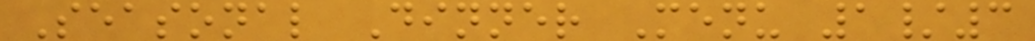Seasonal Dinner Menu 1/3
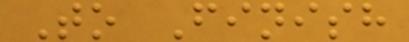To Finish
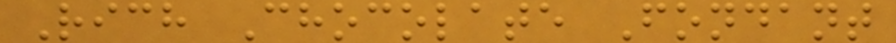Rich Chocolate Fondant
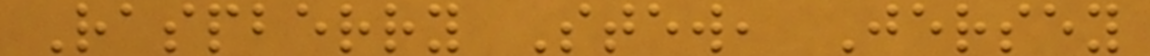Raspberry Stew, Jersey
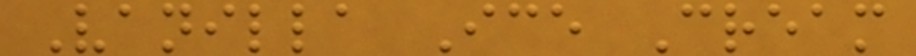Vanilla Ice Cream
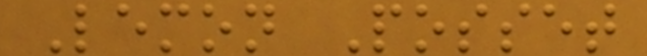Lemon Posset
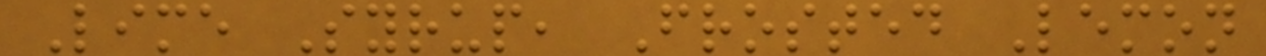Lime Syrup, Frosted Lemon
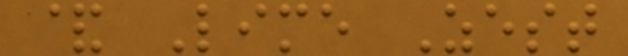& Lime Zest
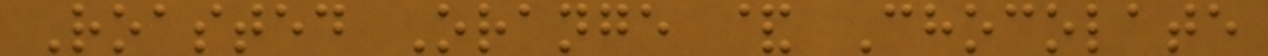Roasted Orange & Chocolate
